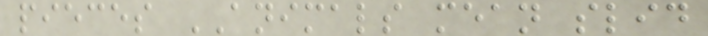pieces ANIMALS mean slid
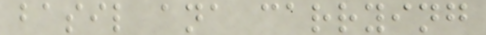basil ana carrying
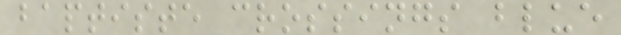baptiste crossings blue
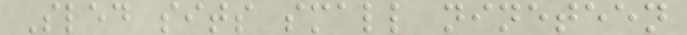Sled sits small nineteen
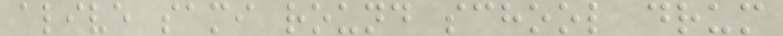alive sami round school drum
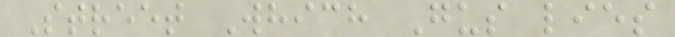Street Which Gus lies
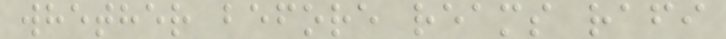whether before reams rafi
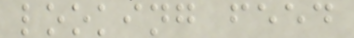looking feed
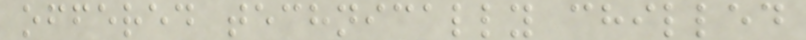offered technically chilled
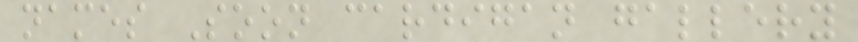names Soon cardigan gallery
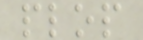plop
